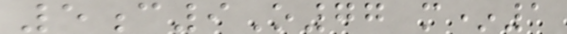5c9O77 m*1
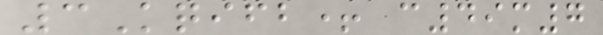3Kqifb+ c49m7
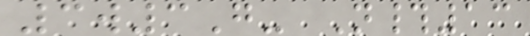3w3G- N#13
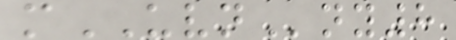mUVNny8
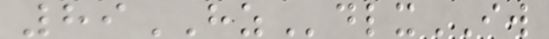89HZdlxIW
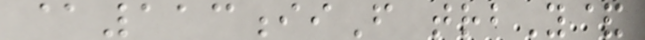@113iiF trbY&
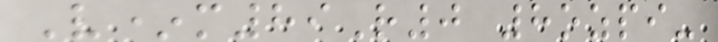V*m89R0 8ozpi-
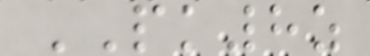PK8z
